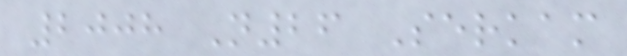2008 N26 Serkam
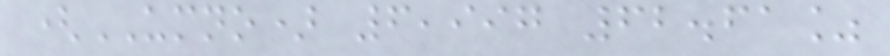(UMNO) 6,997 62.61%
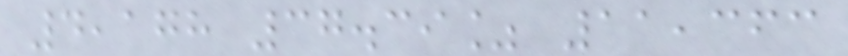4,178 37.39% 11,363
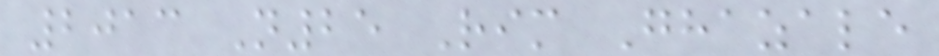2013 N25 Rim Ghazale
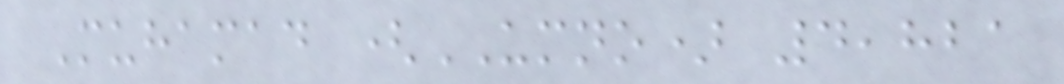Muhamad (UMNO) 4,821
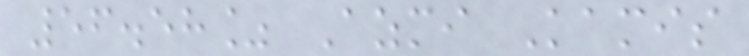56.58% Azmi Kamis
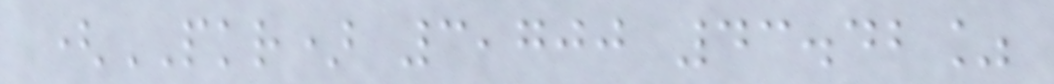(PKR) 3,700 43.42%
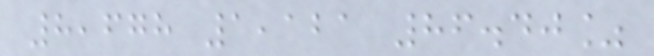8,678 1,121 86.40%
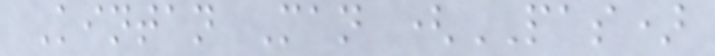Kintan Man (PAS)
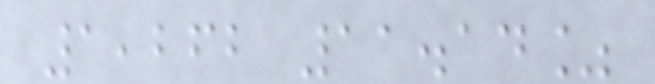1,262 11.14%
